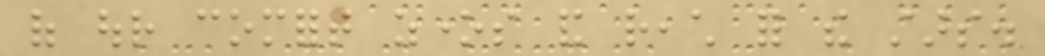of our comfort zones and reach for the stars.
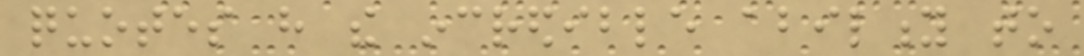quotes have the incredible ability to
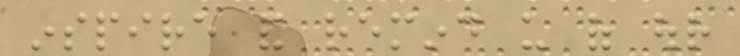inspire and remind us of our
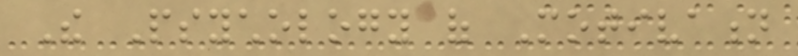The Psychology of Motivation
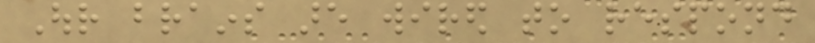Our brains are wired to respond
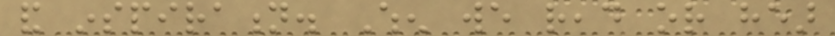and inspiration. When we read or hear
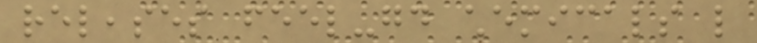releases feel-good chemicals like
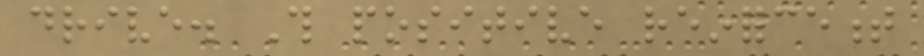drive. This positive reinforcement
